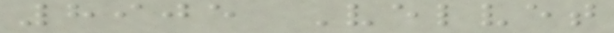8905 Velvet
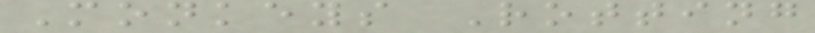Monkeys Rotting
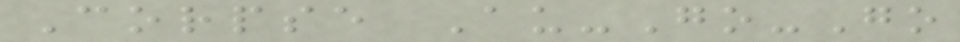Corpse Au-Go-Go
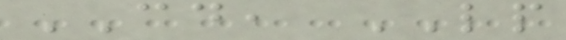CD, LP
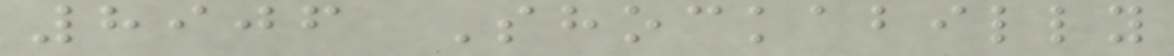8906 Shockabilly
